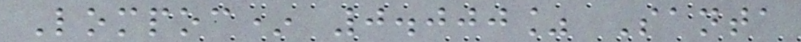Lompoc* 0.000% Santa
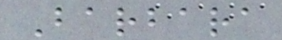Barbara
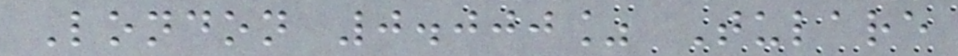London 0.000% Tulare
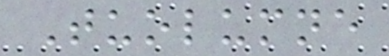Tuolumne
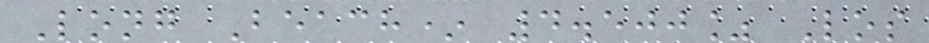Long Beach* 4.500% Los
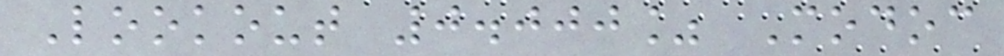Lookout 0.000% Modoc
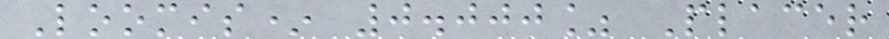Loomis* 0.000% Placer
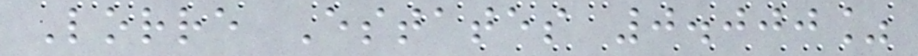Lorre Estates 0.000%
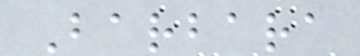Barbara
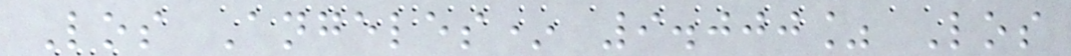Los Angeles* 9.000% Los
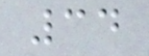34
